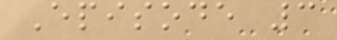Episode 3
